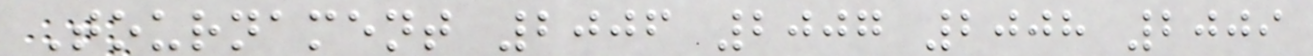Tournament 2006 2007 2008 2009
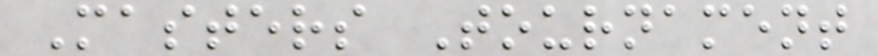Masters Tournament
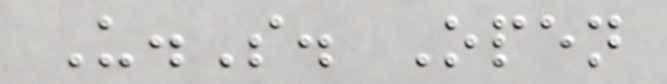U.S. Open
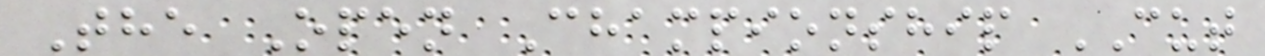The Open Championship CUT
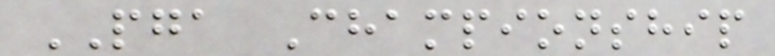PGA Championship
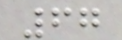67
